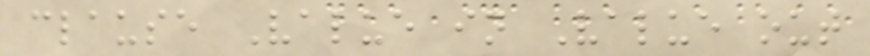clause Value in Value out
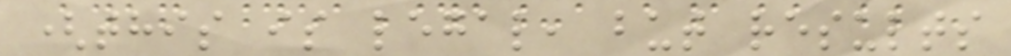(this is legal, but results
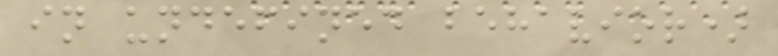in undefined behavior)
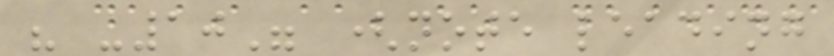" -10" (note leading
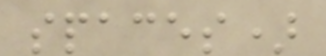spaces)
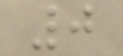0
